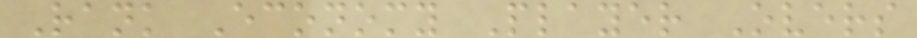Rank Economy Player Overs
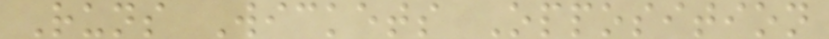Runs Wickets Opposition
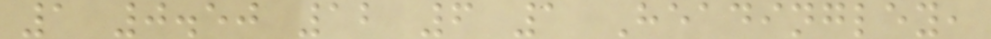1 0.50 12 6 1 Headingley,
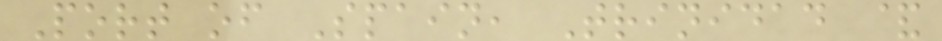Port of Spain, Trinidad &
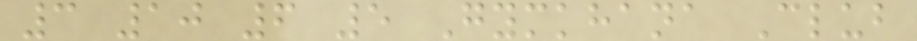3 10 6 5 Gymkhana Club
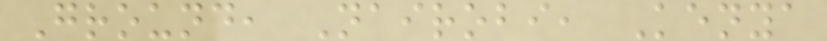Ground, Nairobi, Kenya
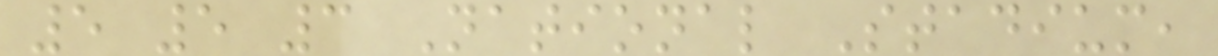5 5 3 National Stadium,
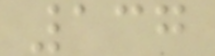137
